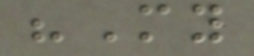"My
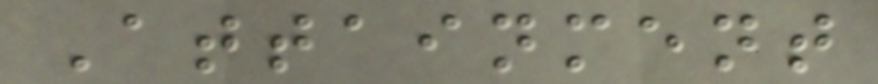Attainment
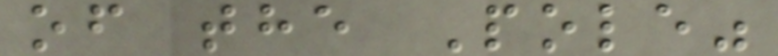of the Pole"
